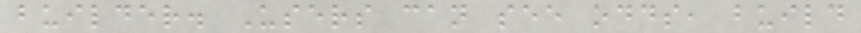builder. Users can see odds, build
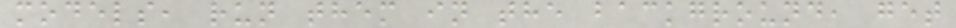models, run them in the background, get
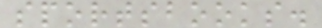sportsbooks.
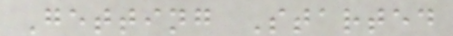Getting Started
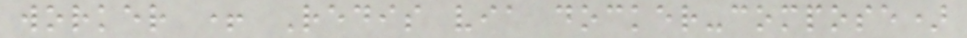worker + Redis via docker-compose)
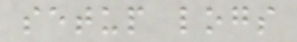setup logs
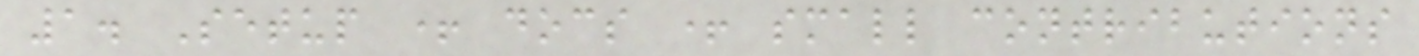1. Setup + docs + small contributions
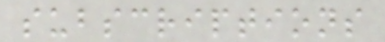subscriptions
